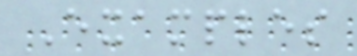Examples
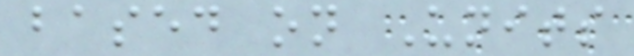based on Units
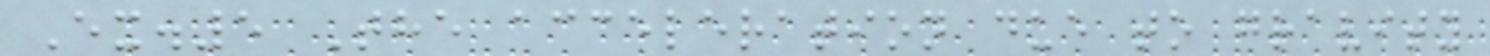Ex.5 The acceleration due to gravity
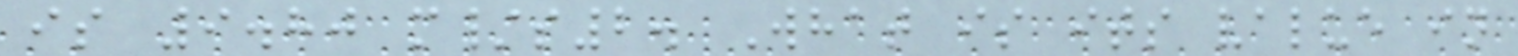is 9.80 m/s2. What is its value in
